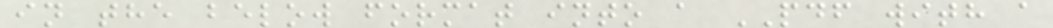in the below format into a PDF with a
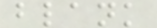blank
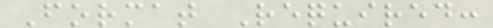Format Required:
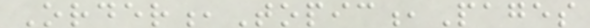Order,Topic,Pages
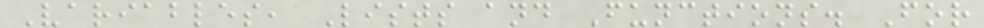Variables, Lists and Functions. For
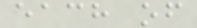each of
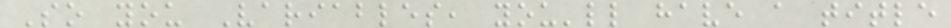So you Variables, you'll have a title
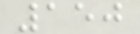150
